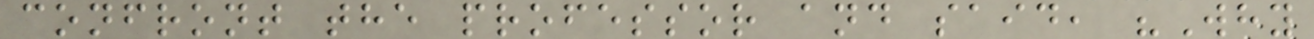confront the professor and said, "Why
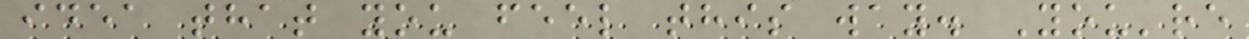idea that you feel this way. You're
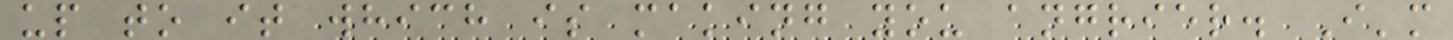up to it which is making you angrier. I'm
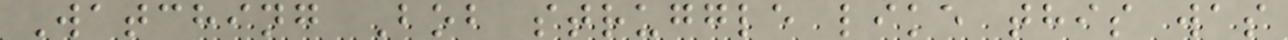Watching Bob struggle like this was
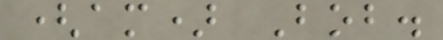(am) Bob.
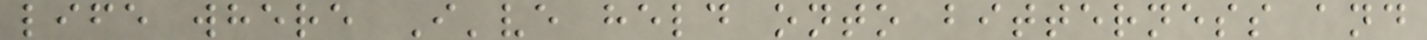life where I've held onto bitterness and
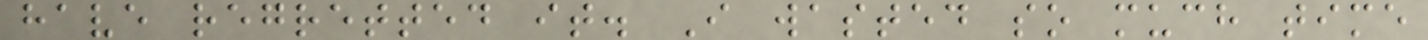have regretted it. I wasted so much time
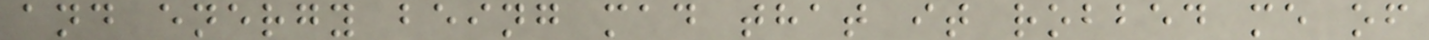and energy being mad that it robbed me of
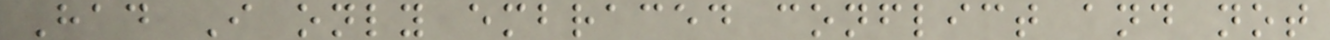Had I only embraced conflict and not
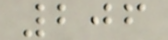206
